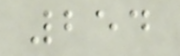254
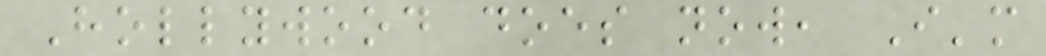Hollywood does now, I'm
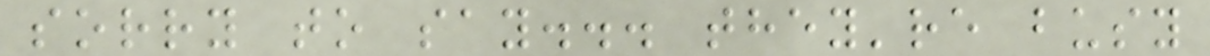sorry to say... they're busy
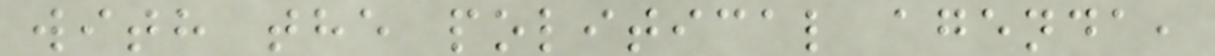with the political agenda,
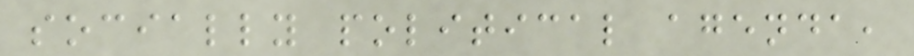socially political agenda,
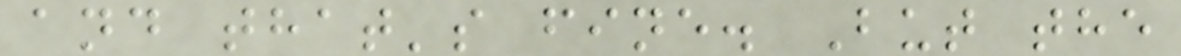and that's fine. But the
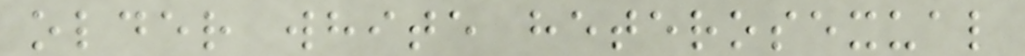older white heterosexual
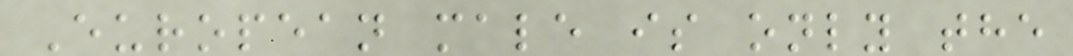European male is only the
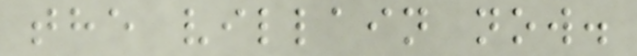the villain now.
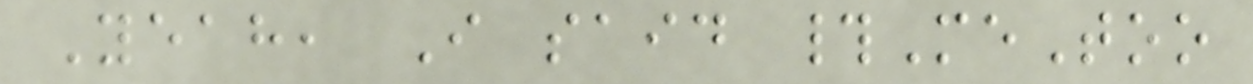Yeah, I said #MeToo
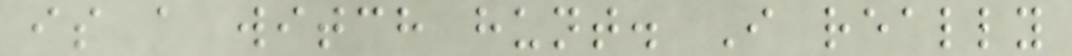is a witch hunt. I really
